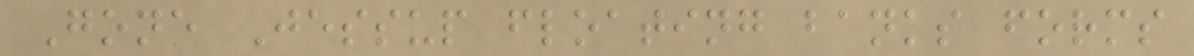Gone Jessup floating banks forms
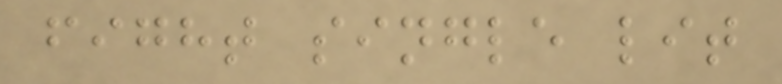fight single lit
